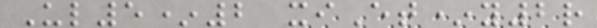Ul5*2 xiEt*y2r
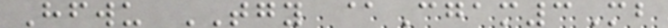Hfwu TGY @Cgam3Mb
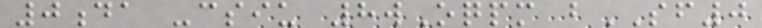0da -csiu 8wOqpm bSF0
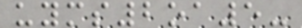uyms2oa5-
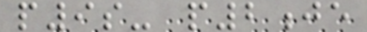p9s- p2je
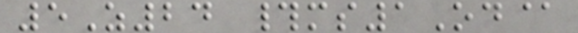5Z24 #ms1Od@
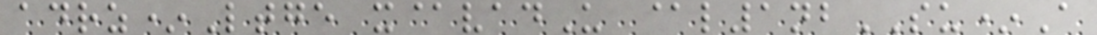adrz*Ltge x@vadU @l1nbSU*A
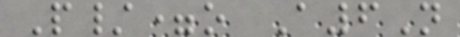P/=o A6N
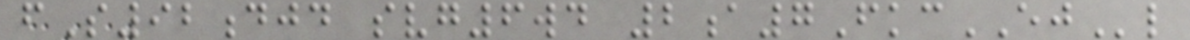fS92djd svg6wd 2a7FkcEJl
